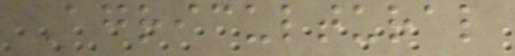Agricultural
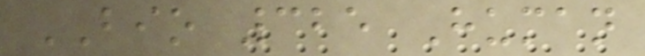BIO 325 Human
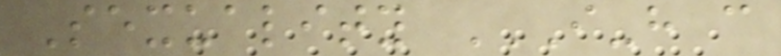Sexuality I-H C
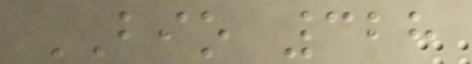BIO 328
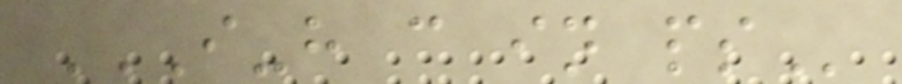I-H C IN PS
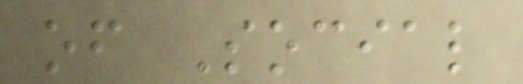of Social
